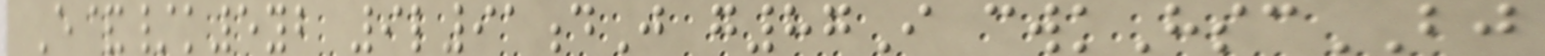E&/k5yb 9l91dJ g87I cwkHscBJ
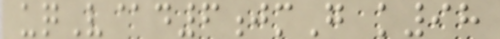uqV@d6jmG k98
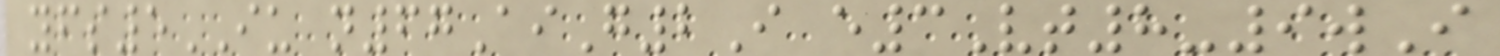yfs5IU n67AiG2I e3Vt8-9wI
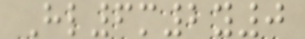Hl6m2y0
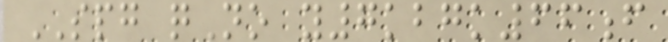SPG qNo y7kbgk66f
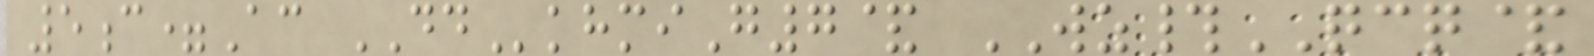5c=Ac DDkhmiG7& WZ#QCQ&
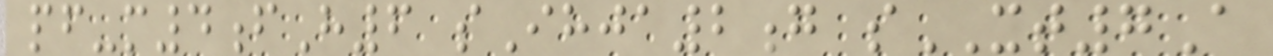pf-m4fH6 sIhja2g sXT7A
